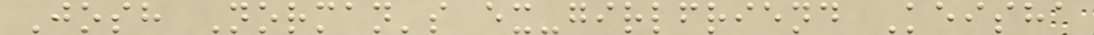Josh Norman's ex-girlfriend Keisha
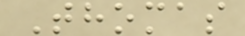Thomas
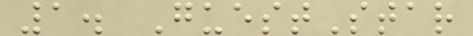1. GuestStar
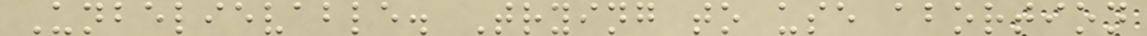Unbelievable. Trying to use abortion
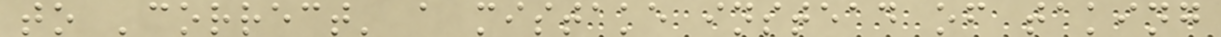to 'correct' a mistake instead of taking
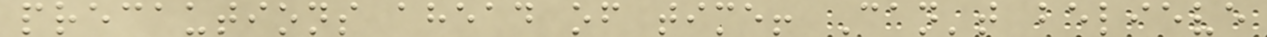precautions ahead of time! Can't believe
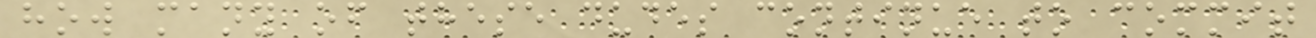how many of these dudes continue to commit
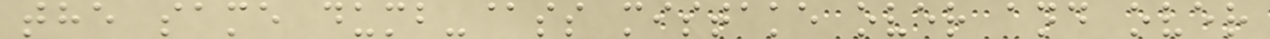the same dumb-@ss mistake over and over
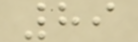89
